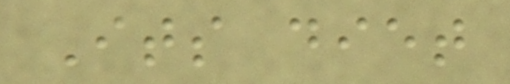Its diet
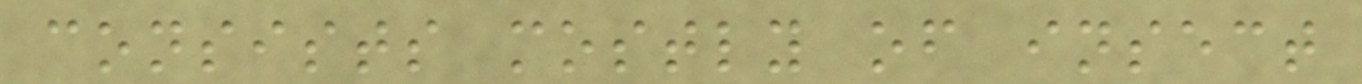consists mostly of insect
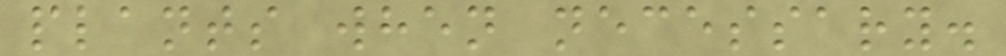plants when necessary.
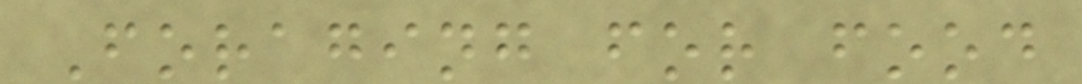Foraging for food
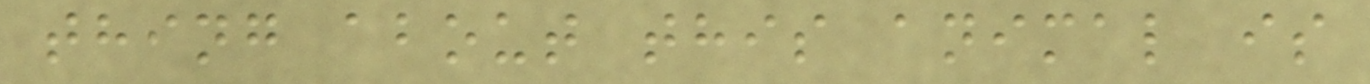thing about this animal is
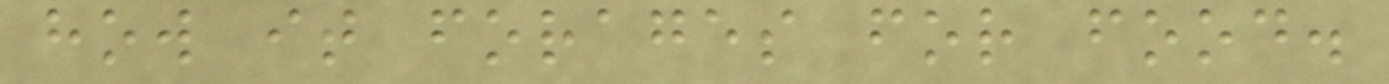how it forages for food.
